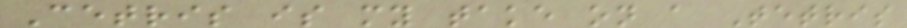Cetris is my take on a Tetris
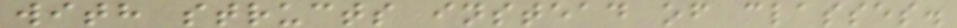with structs instead of classes.
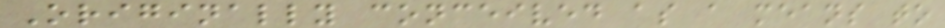Originally conceived as a means to
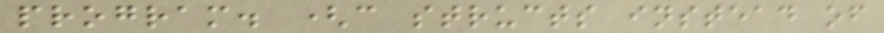program. (c structs instead of
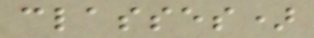classes)
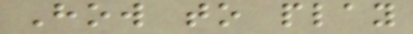How to play
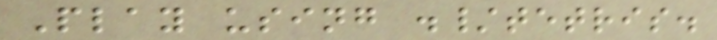Play using ./tetris.
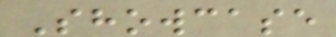Showcase
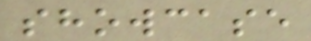showcase
